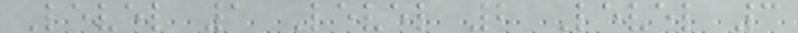Level 1 Level 2 Level 3
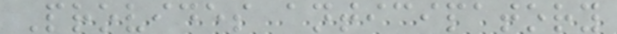Provides anticipatory
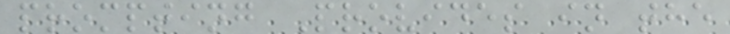prompting Provides in the
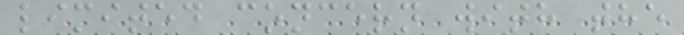limited concern with the
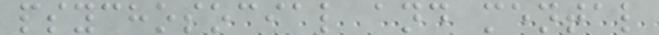psychosocial and mental
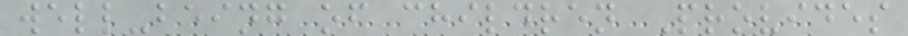well-being of children Provides
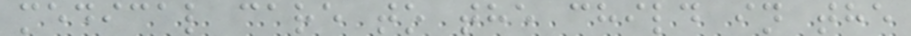medical care to the child in the
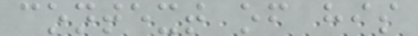context of his
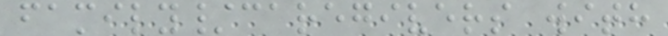family/caregivers with
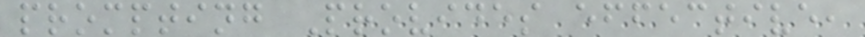prompting Provides effective,
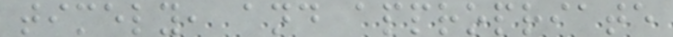timely, and appropriate
